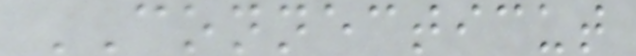CONNECTICUT
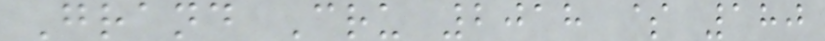Grand Cru 2018 $ 180
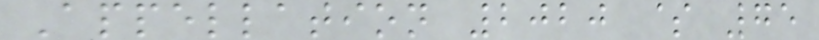Appellation 2020 $ 75
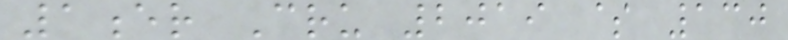1er Cru 2019 $ 130
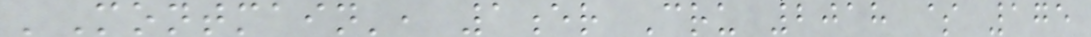'Montmain', 1er Cru 2018 $ 175
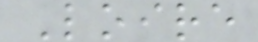Loire
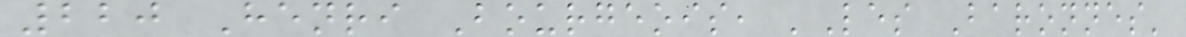220 Henri Bourgeois, 'Les Baronnes'
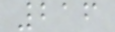216
